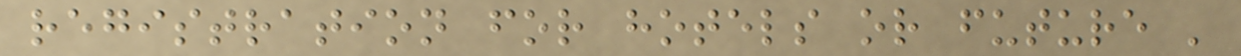registration for hotels or future '
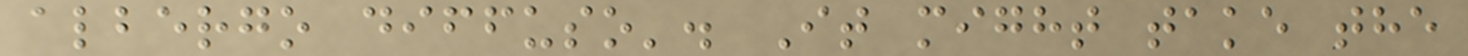albergo diffuso'. It might take the
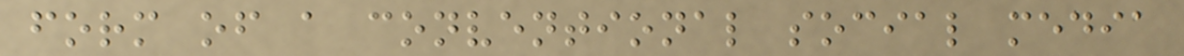form of a conventional social media
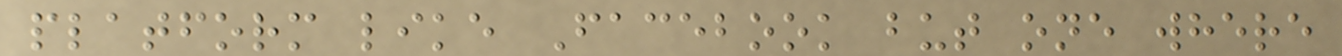platform like Facebook but one where
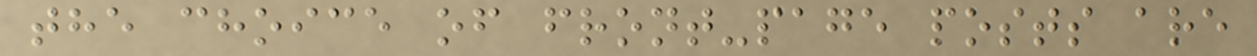the choice of front-page posts are
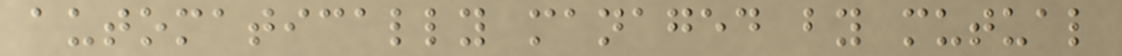automatically managed by mutual
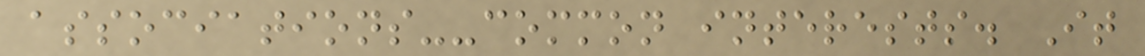associations--common interests. It
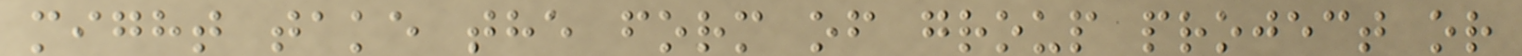might take the form of group project or
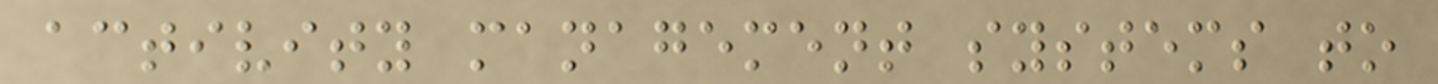activity management systems to
